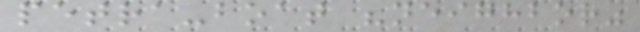petra-boat "neighbor"
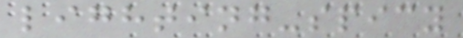lighting-spicy
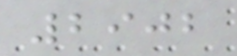2902
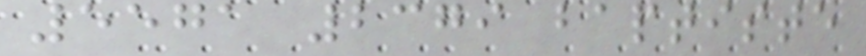5571 2379 baptiste
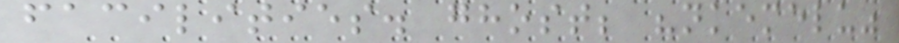facilities. ghost; "nkemelu"
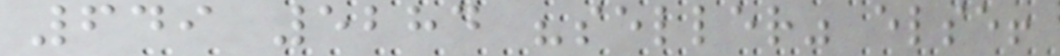649 5284 "seller" else!
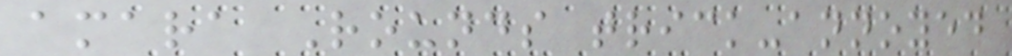amara Rounds trick-annoyed
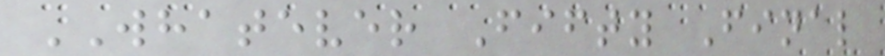WHATEVER Fifty Final
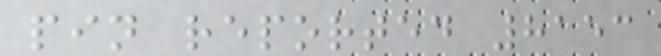pin reported 8153
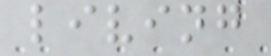living
